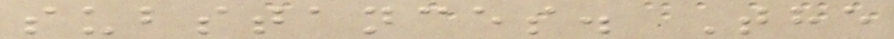substances. The
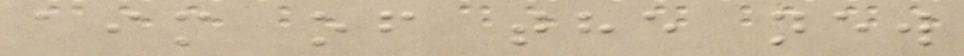aim of the new
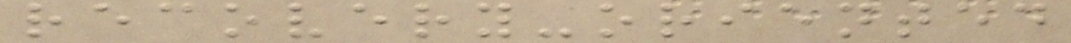recovery-oriented
